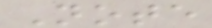Note
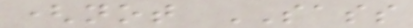(not SASS
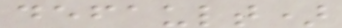default)
